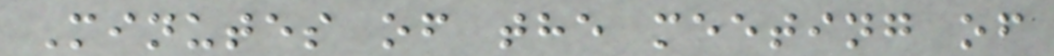Minutes of the meeting of
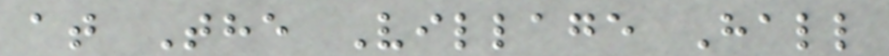at The Village Hall
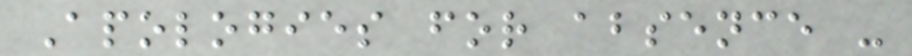Apologies for absence -
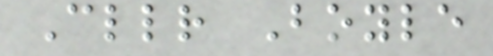Cllr Boyle
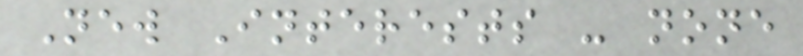New Interests - none
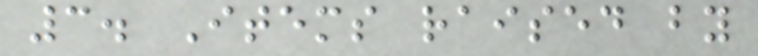3. Items raised by
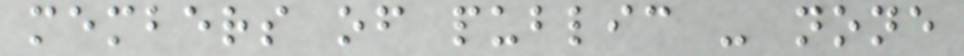members of public - none
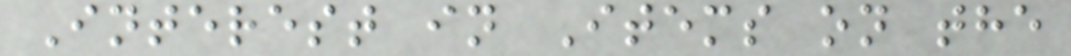Interest in Items on the
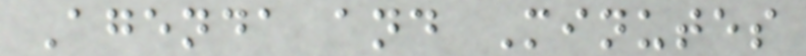Agenda and Minutes
